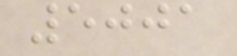5001
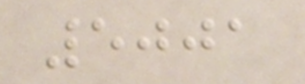5001
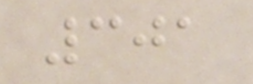301
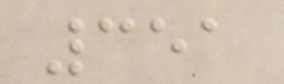351
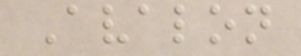Avalon
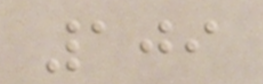109
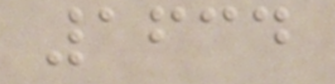1634
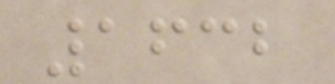1632
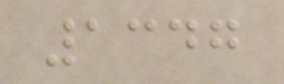1347
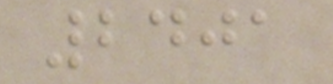2401
